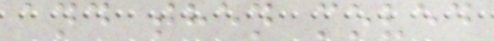and then moved
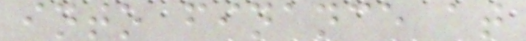into finance at
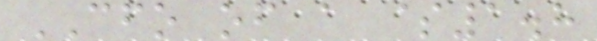CFO of a $1.8
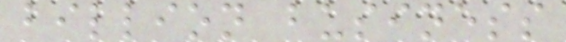billion business
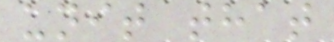unit that
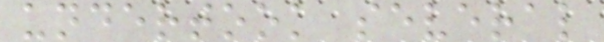undertook several
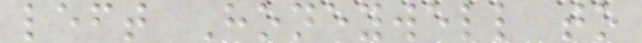left Honeywell to
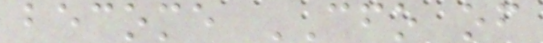become CFO of
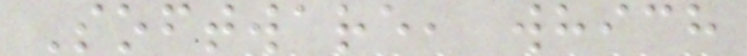Software, which
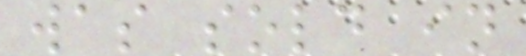was sold in
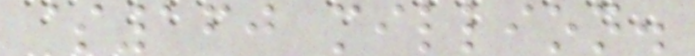$160 million.
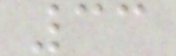33
